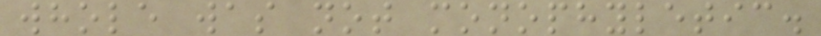whole was not monophyletic.
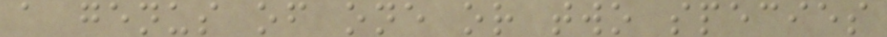a genus of one or two species
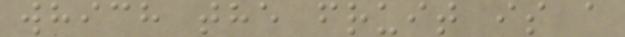which the fruit is a
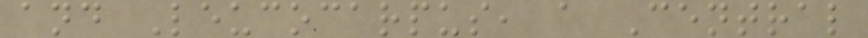and Leucocarpus, a Central
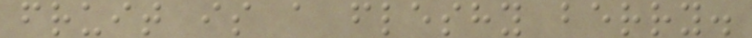fruit is a fleshy berry.
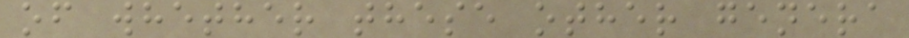of whether these other genera
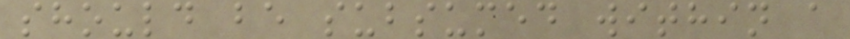should be subsumed within a
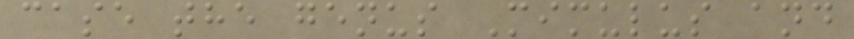case the genus Mimulus and
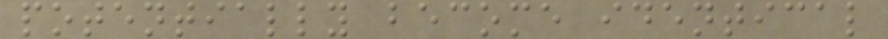potentially become identical
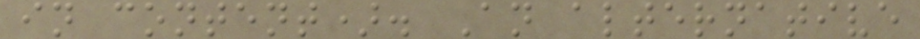in content). An alternative
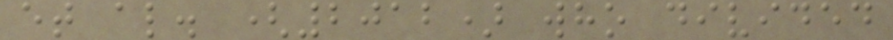et al. (2012) who divided
